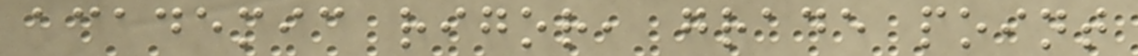academic rigor, grade point
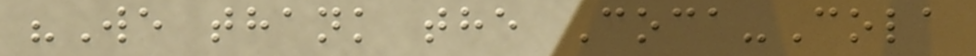"We thank the Coca-Cola
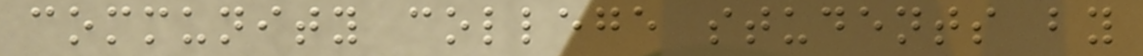community college students by
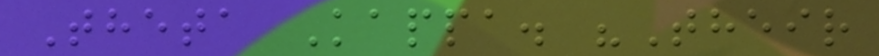Theta Kappa. "Their
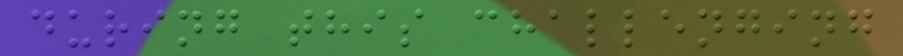during this challenging
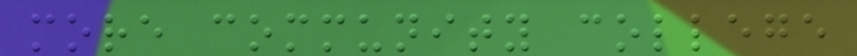more community college
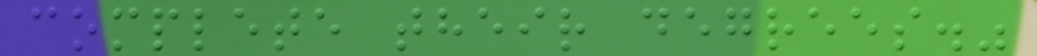complete their degrees."
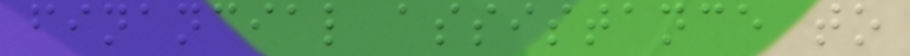financial assistance to
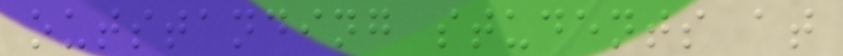outstanding students at
